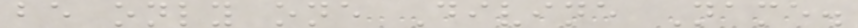be only one Divine Name.
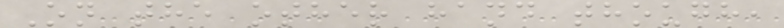On the other hand though,
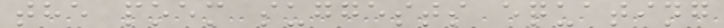the poem suggests equating
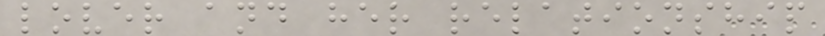lover and her relationship
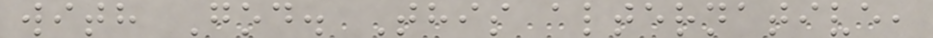with God. This alternative,
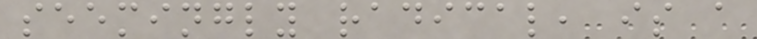seemingly radical, is a
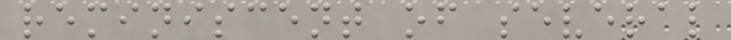reminiscent of several
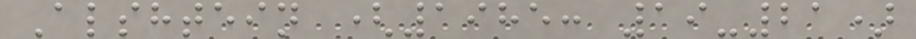Alshtein (1985: 19-21)
